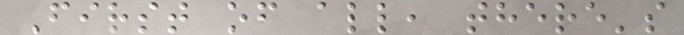First of all, there's
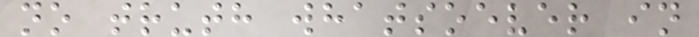no truth whatsoever in
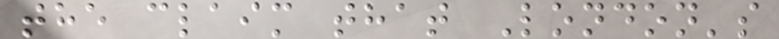the claim that London's
